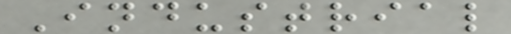Industrial
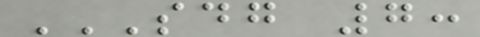SDG 7:
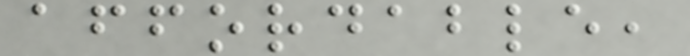affordable,
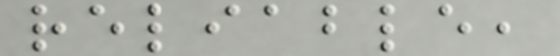reliable,
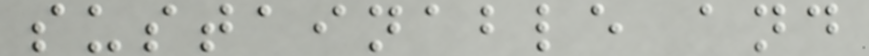sustainable and
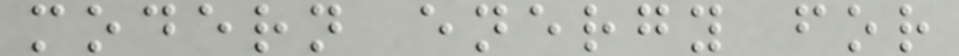modern energy for
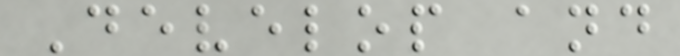Develop and
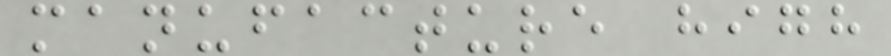manufacture high
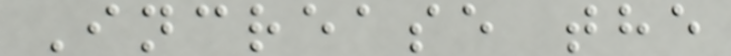Increase the
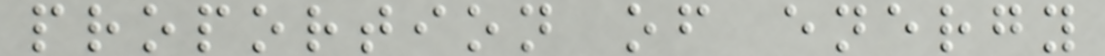proportion of energy
